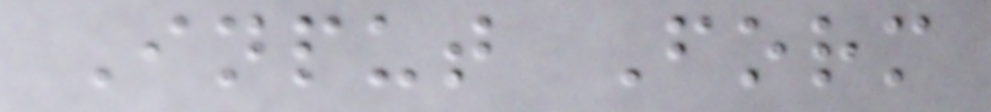Input Form
